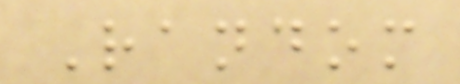Random
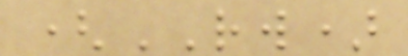(RW)
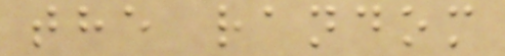the random
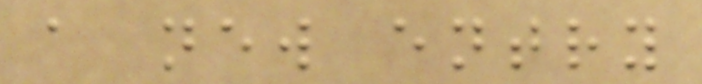a new entry
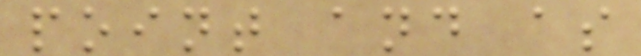point and as
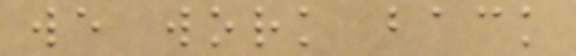we work back
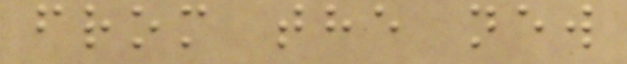from the new
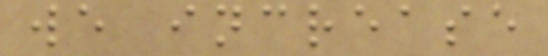we increase
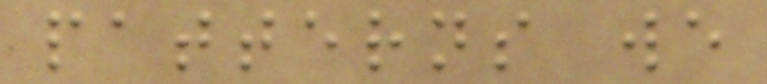patterns we
